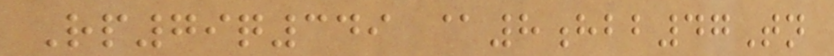Rp79q349 @8hbb47Tn
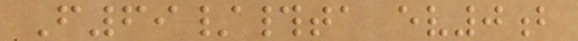F69/#ta ev0b
